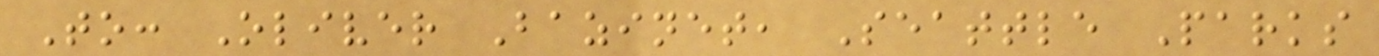To: Oliver Bazinet, Seattle Parks
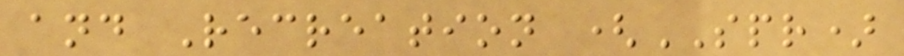and Recreation (SPR)
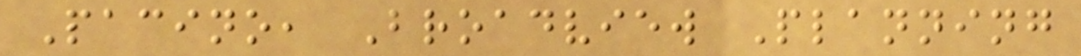Pacino, Broadview Planning
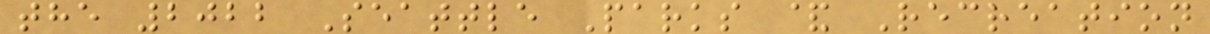the 2022 Seattle Parks & Recreation
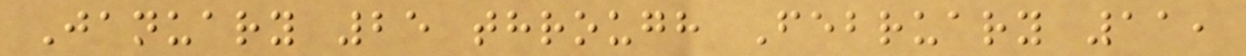January 25 through February 11,
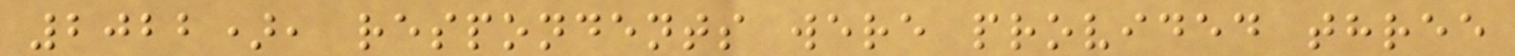2022), respondents were provided three
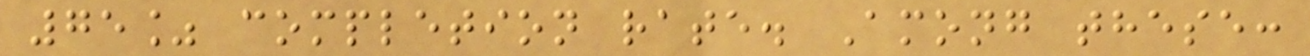75% completion rate. Among these:
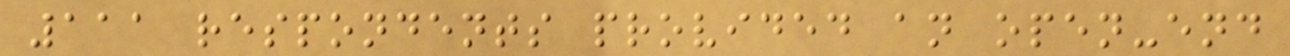111 respondents provided an open-end
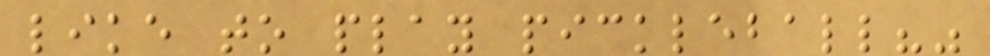like to play pickleball?"
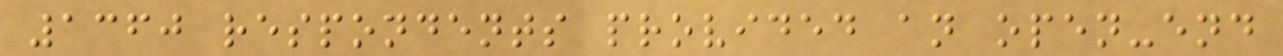1360 respondents provided an open-end
